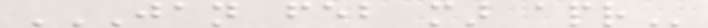JAN FEB MAR APR
